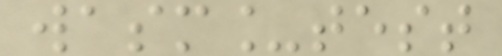wasm_test
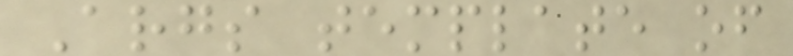Args template of
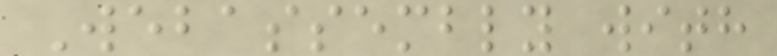Webassembly with
